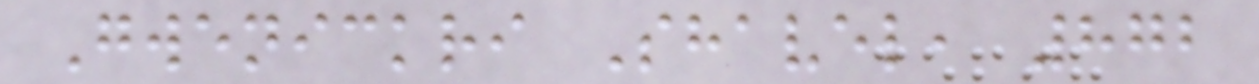Gwenickri Shavel, 872
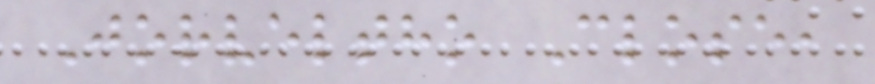Jorveltho Close,
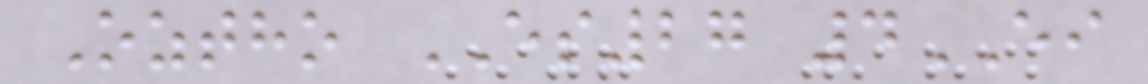Oztho ES27 4EI
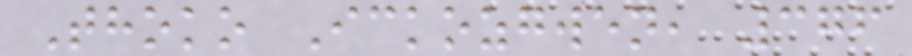Thoko Ickozgwen, 376
